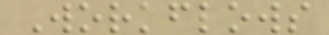Workflows
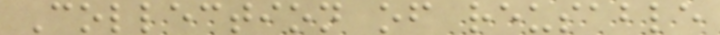Collection of reusable
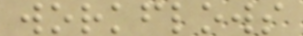workflows
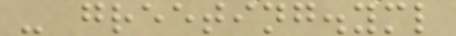- greeting.yml
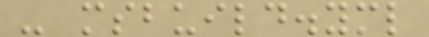- msbuild.yml
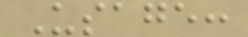Usage:
